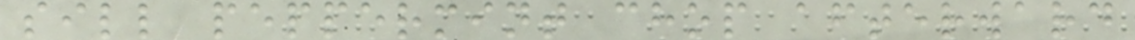sill peppermint chop afterward
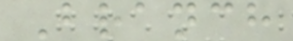Branch
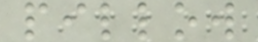pillow
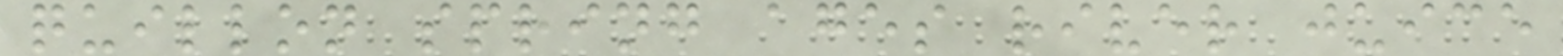quillon spring ages river juice
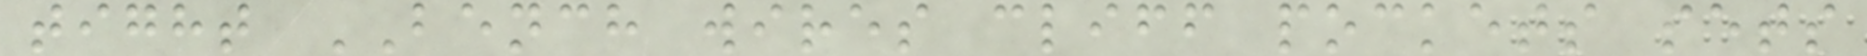tight BENCH wires cliff pockets sets
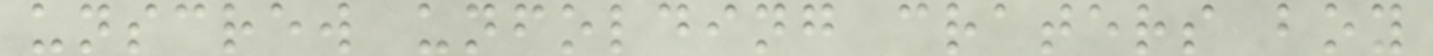unscrew unfolding craters boy
